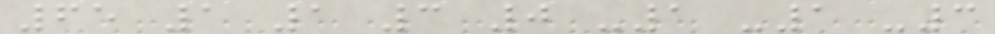65 1 1 3 0 -1 -1 -3
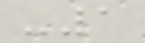-1
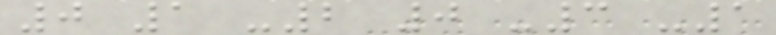0 1 -2 0 -3 -1
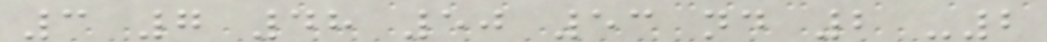3 7 48 50 53 nd 2 -2
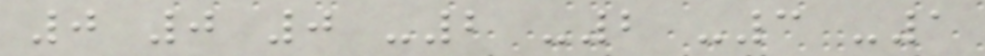0 0 0 -2 -2 -3 -1
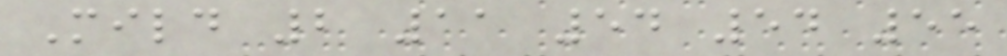Mild 2 11 54 54 55
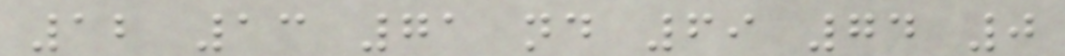12 13 71 nd 69 74 0
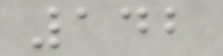142
